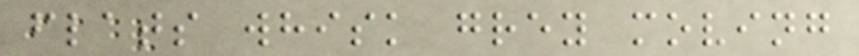flats whisk grey moving
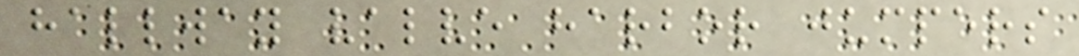hallway valve harbor jumpers
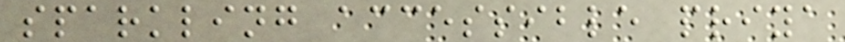sparkling accessible priya
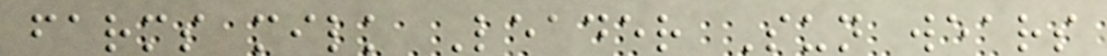farms milk Leader Sun wears
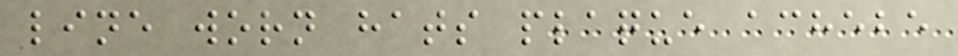line worn hats plaque achebe
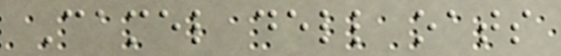Camel dell oats
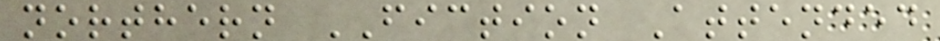northern FICTION Attended
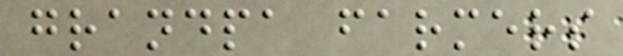grandpa farmers
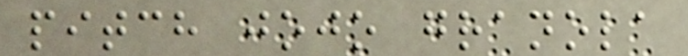pitch jojo granola
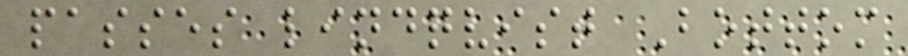passes lindqvist Bottom
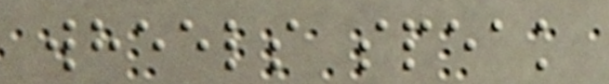wheels speak
